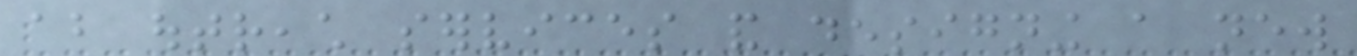about outreach services and designing a new
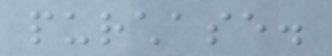purchase.
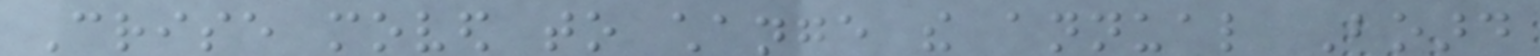Crise moved to change the annual Board
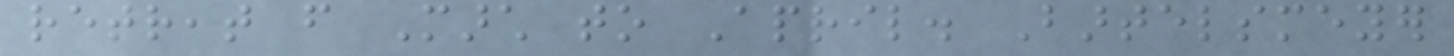retreat from March to April. Bartelsmeyer
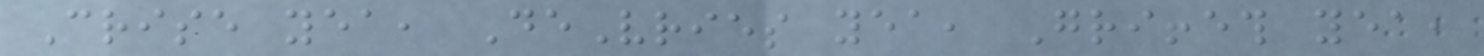Crise yea, DeVries yea, Griffeth yea,
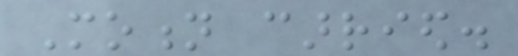Motion carried.
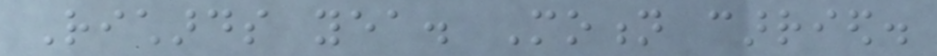Richards yea. Motion carried.
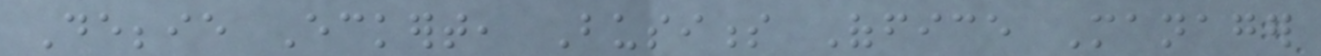Debbie Eckert, Business Office Manager
